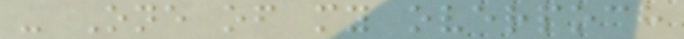- One of my overpoch
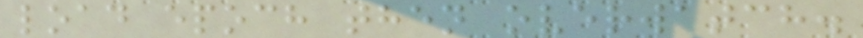load epoch then overwatch.
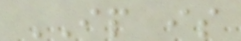IP is
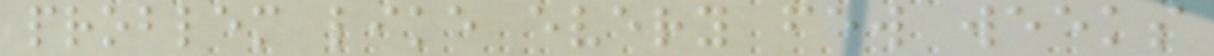problem like every few weeks
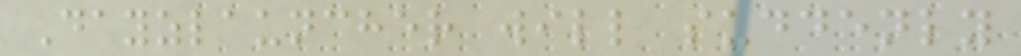Dayzlauncher will suddenly
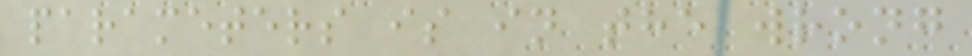parameters is in the wrong
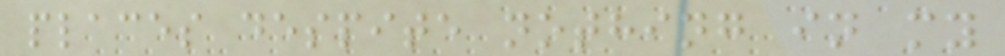places despite nothing in my
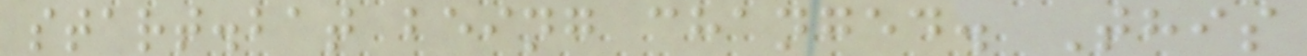start.bat being changed. This
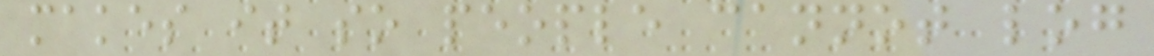makes it so people cannot log
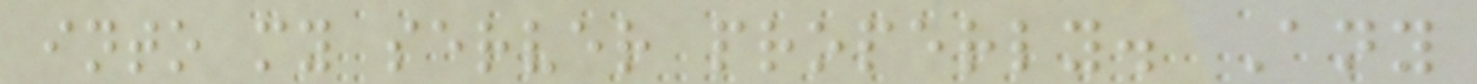into my server properly. Any
